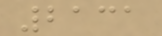2131
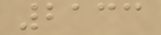2133
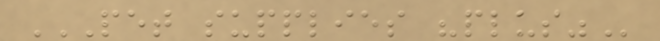PET SUPPLIES "PLUS"
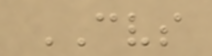CVS
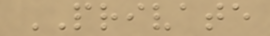PRIVATE
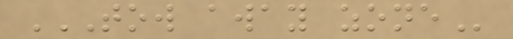TOW AWAY ZONE
